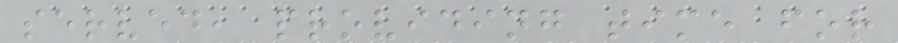served, providing time for
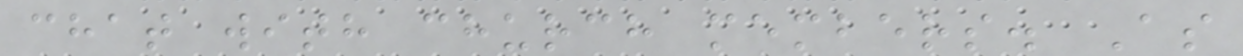chat with church members. As
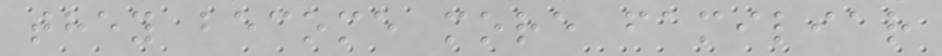they become more familiar
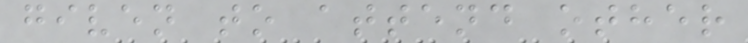given to attend other
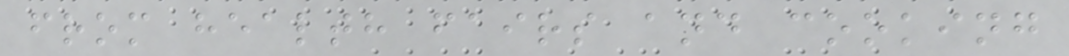from health fairs and cooking
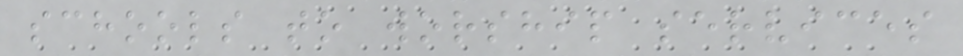schools to worship services
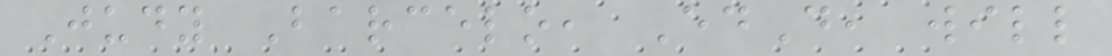Judy Barcelo, EdD, will
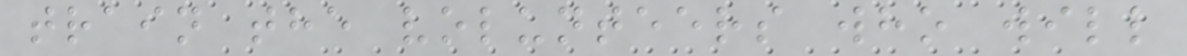train the volunteers who will
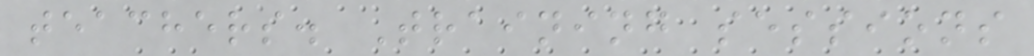teachers. Training sessions
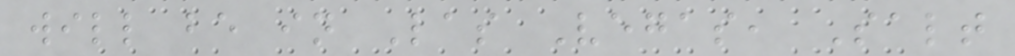will be in Las Vegas, Salt
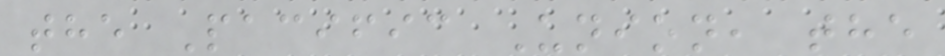the Pacific Union, the
